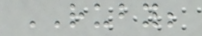RUBY;
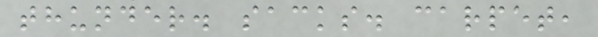thunder. sacks. carpet,
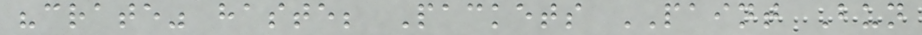"crate" haste; Packets PAINT Bun
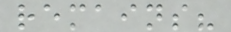remains?
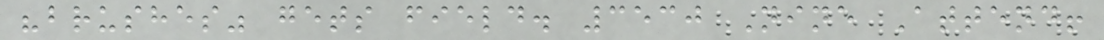"brushes" gets field. 3530 Nine Attend!
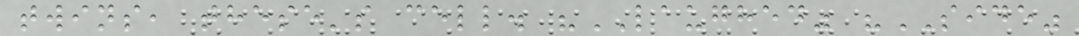twins, these's cell. "LAUGHED" "SIDE"
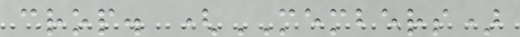crop. (MEMBERS)
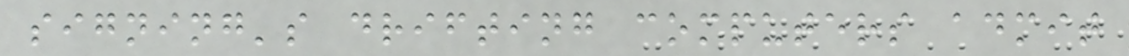signing's drifting computers admit
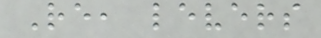Re, levers
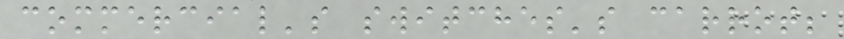commercial's switches's carrot;
